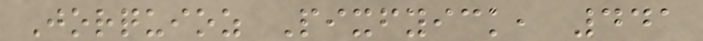Jorquioz Pixfyick, 441
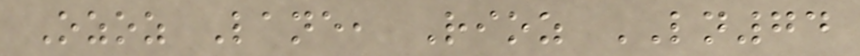Ozoz Lane, Rioz LN74
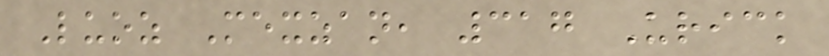Luoz Mexzan, 317 Urick
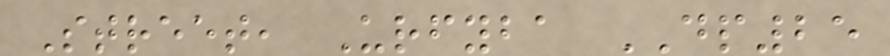Street, Urfyba DP25
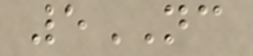5NC
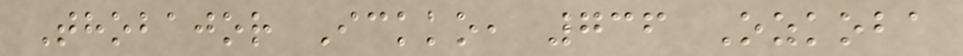Thobajor Ickko, 736 Ozkoba
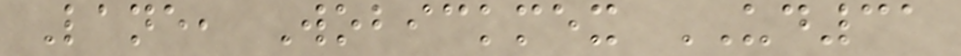Lane, Wobickmex UD31
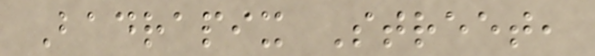Badrapix Street,
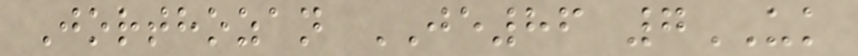Jorthozan JE86 7UK
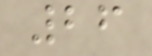26
